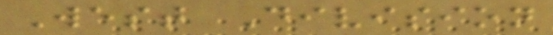West Division
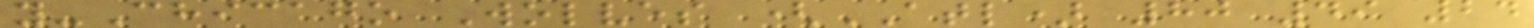y-Chicago Wolves (ATL) 80 49 24
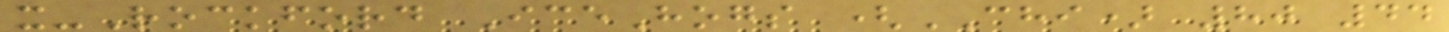x-Rockford IceHogs (CHI) 80 44
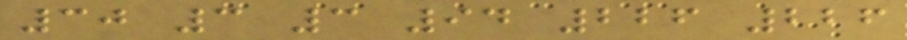30 3 3 94 226 226
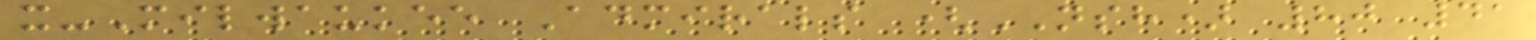x-Milwaukee Admirals (NSH) 80 41
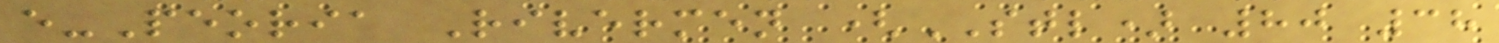e-Peoria Rivermen (STL) 80 38
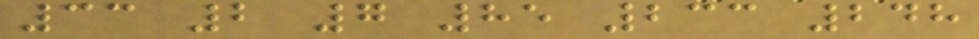33 2 7 85 233 248
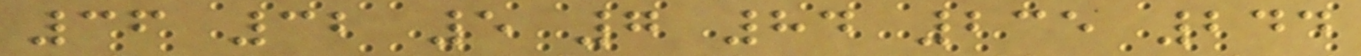36 32 5 7 84 235 244
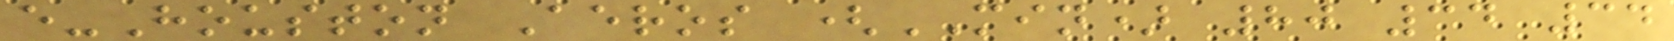e-Houston Aeros (MIN) 80 34 34
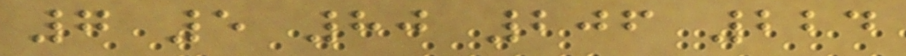7 5 80 206 224
